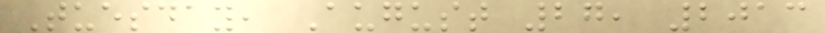Tuesday, August 27, 2013
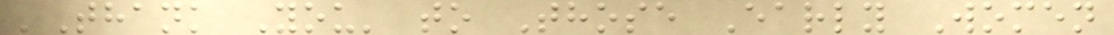'Thank You' to Those Early Women
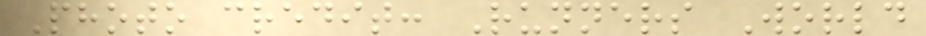Photo credit: Runners World
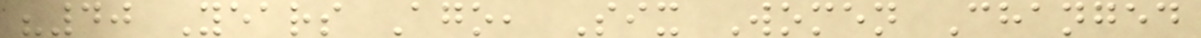"40 Years Ago, Six Women Changed
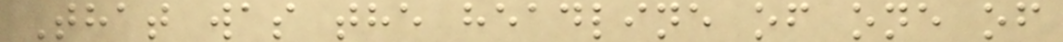That was the headline of one of
